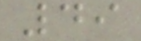49
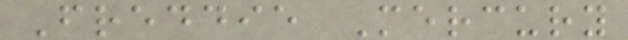Freddie Mercury
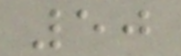50
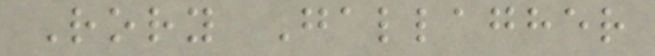Rory Gallagher
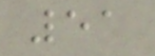51
